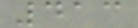413
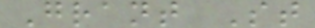Grant St
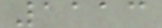1113
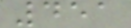451
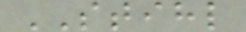STIHL
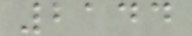2144
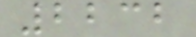2232
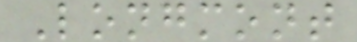Longmont
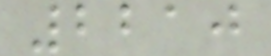2210
